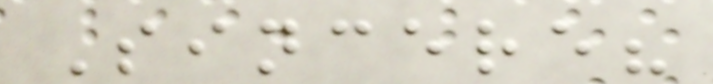Sincere?
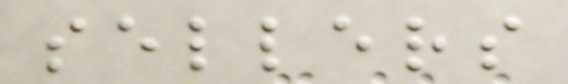sellers
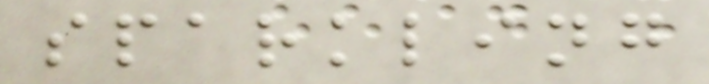sparkling
